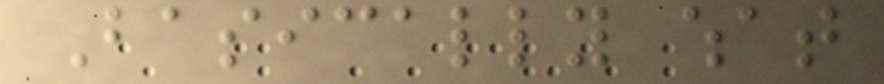Basically what
